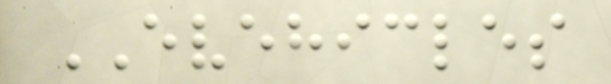EVEHICLES
